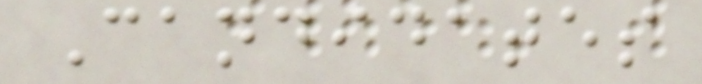Candidates
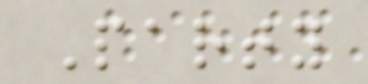Party
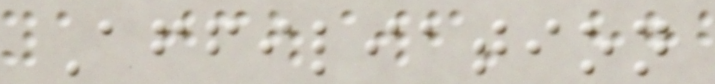Affiliation
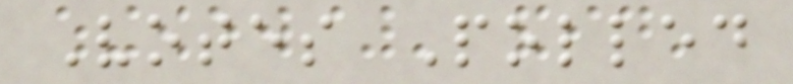Votes Polled
